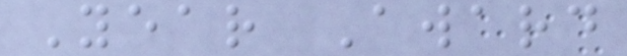Year Award
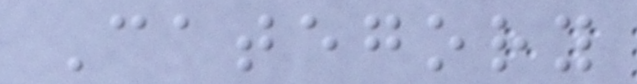Category
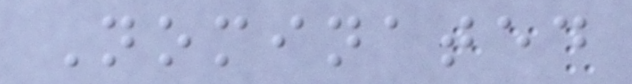Nominated
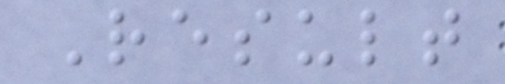Result
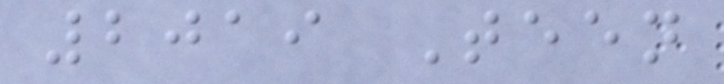2019 Teen
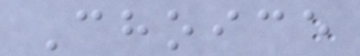Choice
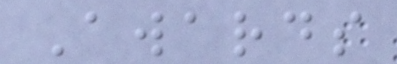Awards
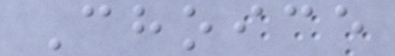Choice
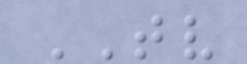TV
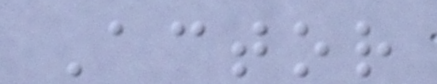Actor
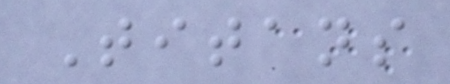Titans
